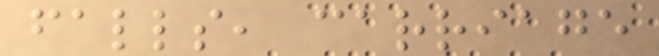falls, carriage
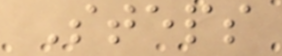Steps
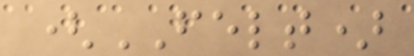(FELT)
